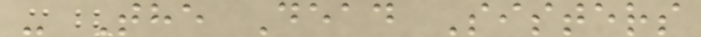- The Dead Sisters
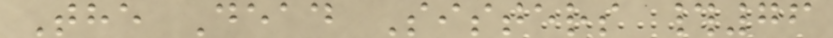The Dead Sisters #76
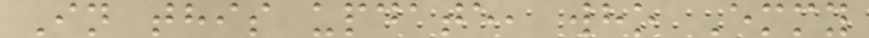In this update, who Emmy
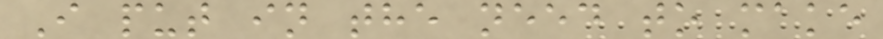I put in the need to make
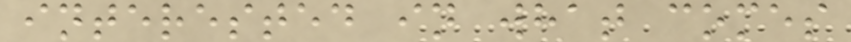interested in what comes
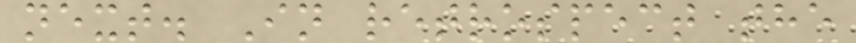next. In retrospect the
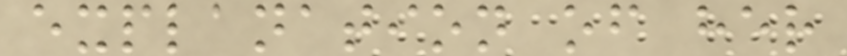explanation of her
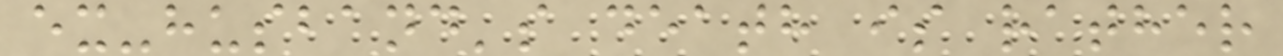ex-husband's death is rather
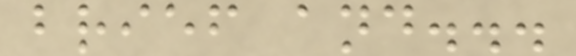brief and...
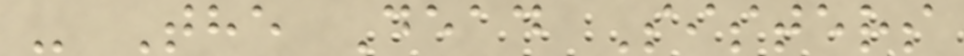- The Dead Sisters
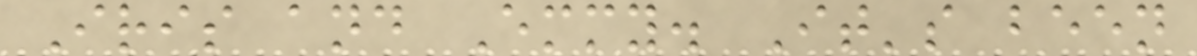Iris and Emmy. It's been
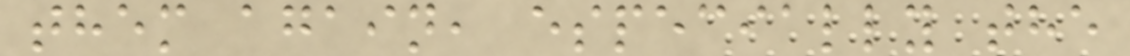them again, especially the
